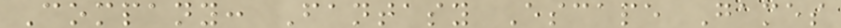Company: Fantasy Escape Games
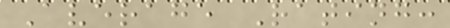Average Rating:
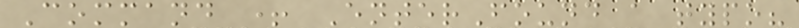Command + EnterFound a typo?
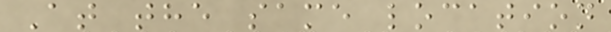At the same location
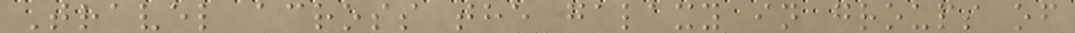Travel across the galaxy in groups of
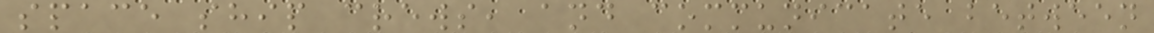space ship crews, and communicate between
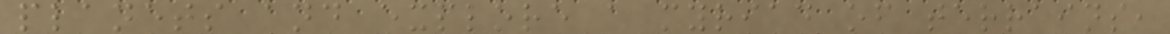planets and explore a myriad of terrains,
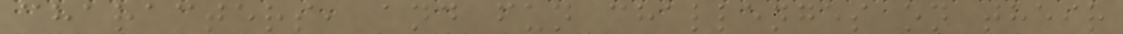characters, and fun challenges on their
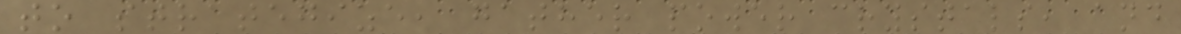to strategize, gather power crystals, and
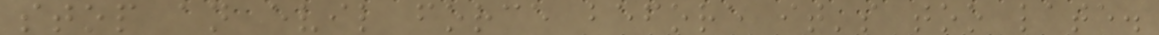stop an evil force before it's too late.
